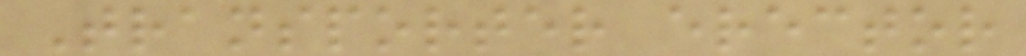Transporter erector
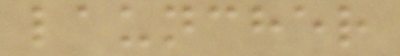launcher
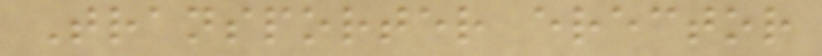Transporter erector
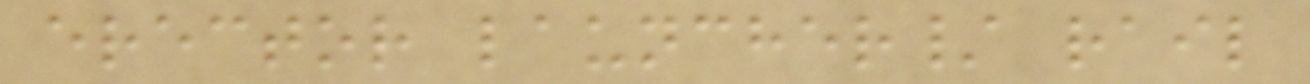erector launcher/ rail
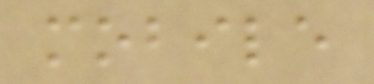mobile
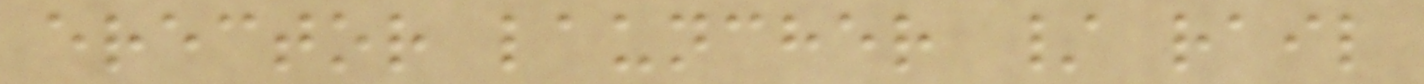erector launcher / rail
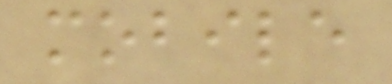mobile
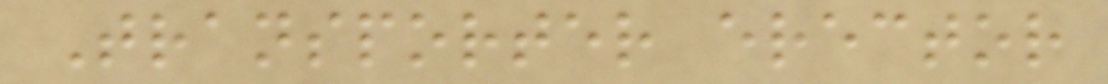Transporter erector
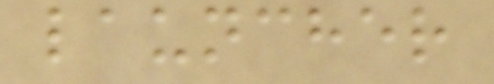launcher
